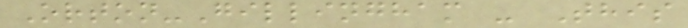Orton-Gillingham - This
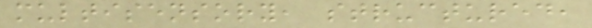multisensory, structured,
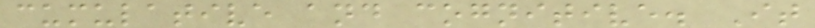cumulative and cognitive. It
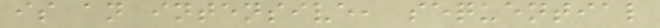is an intensive, sequential
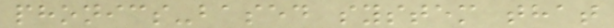phonics-based system that
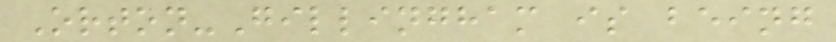Orton-Gillingham is being
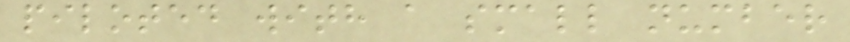piloted with a small number
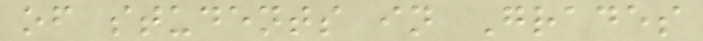of students in Grades
